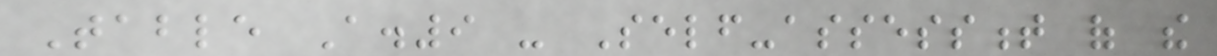Table A.9 - Self-assessment of the
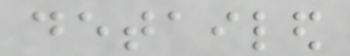detailed
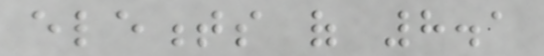elements of 8.1
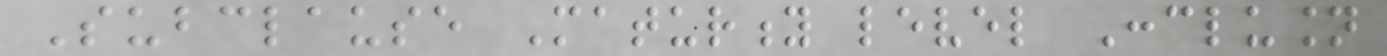Subclause Maturity level Conclusion
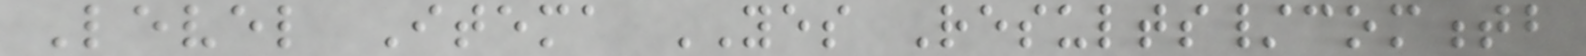Level Itema YES Results/commentb
